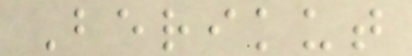Berikut
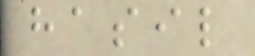hasil
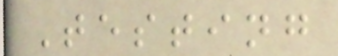Testing
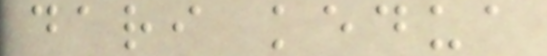dari kedua
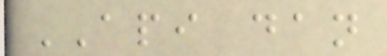API dan
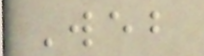Web
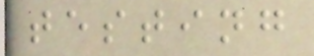testing
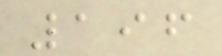196
